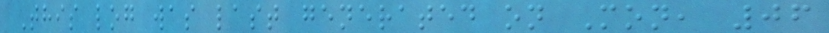This log was last generated on Mon, 06
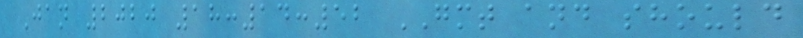Jan 2020 18:14:52 GMT and should
